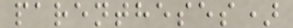parentheses)
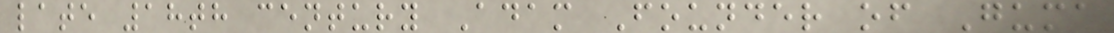late 18th century Adam Founder of Guma
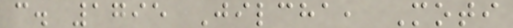c. 1795 Jilcha, Moti
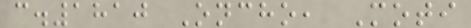c.1810 Oncho, Moti
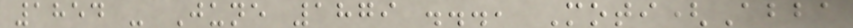1854 - June 1879 ..., Moti(Abba
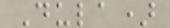Dula)
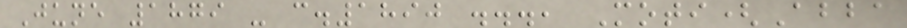June 1879 - c.1890 ..., Moti(Abba
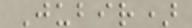Jubir)
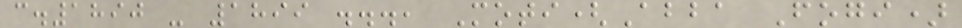c.1890 - 1899 ..., Moti(Abba Fogi)
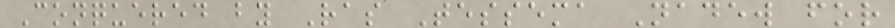Conquered by Ras Tessema Nadew for
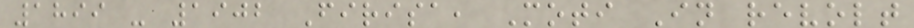1899 - 1902 Firisa, Moti In revolt
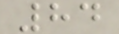84
